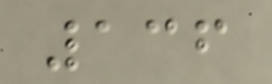136
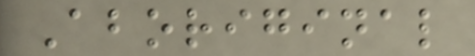Aboriginal
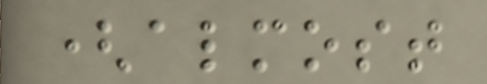(almost
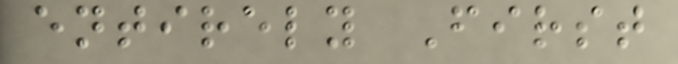entirely First
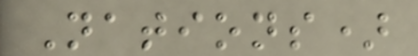Nations)
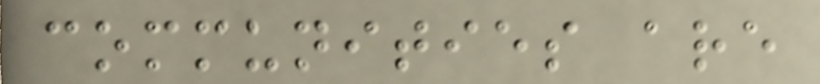communities are
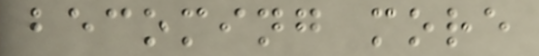becoming more
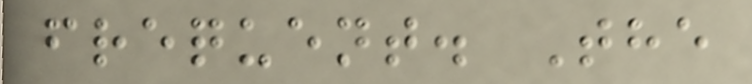frequent. The
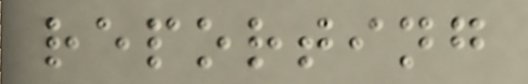reporting
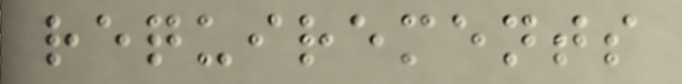requirements
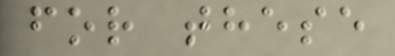for these
